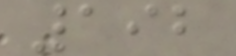192
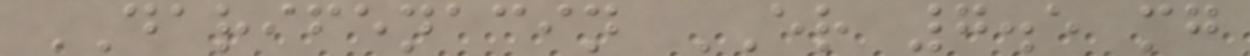DARIFENACIN ER 7.5 mg
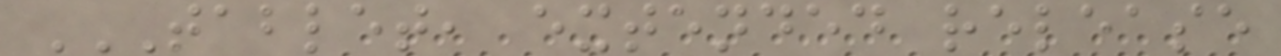TABLET, EXTENDED RELEASE
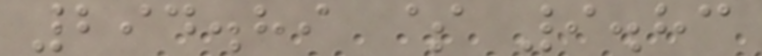294.89 $ 9.83
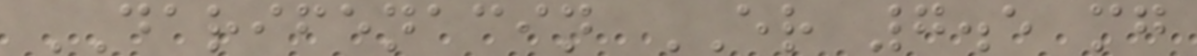DARIFENACIN ER 7.5 mg
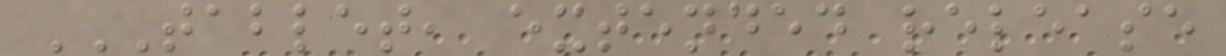TABLET, EXTENDED RELEASE
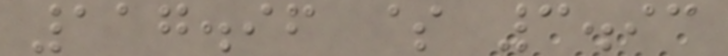117.96 $ 3.93
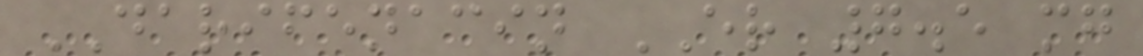DARIFENACIN ER 7.5 mg
